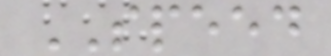SPEED
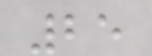25
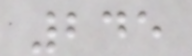245
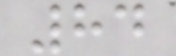84
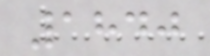1840
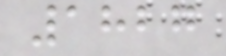1827
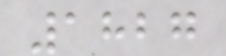1827
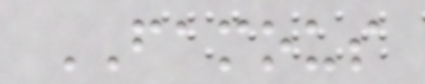FAMOUS
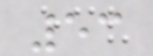53
